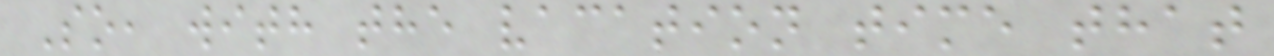So, with the vacation time that
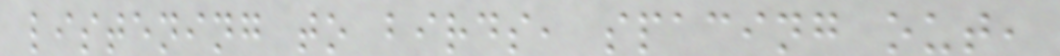listening to birds, spacing out,
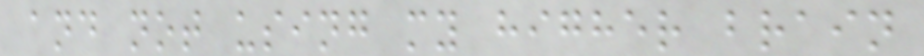and not using my higher brain
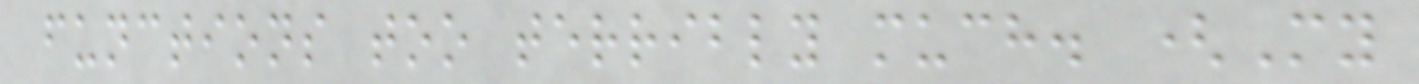functions too terribly much. (My
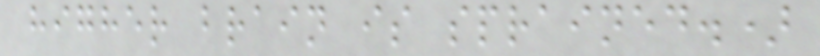higher brain is sprained.)
